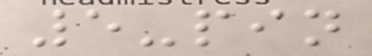5-pin
